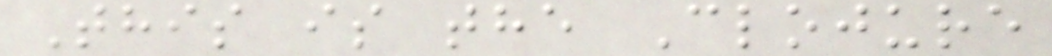This is the Clojure
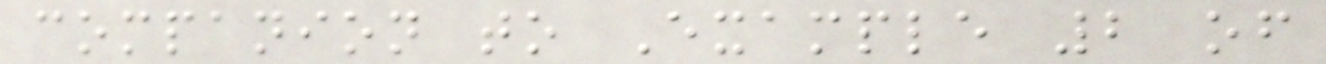companion to Example 2 of
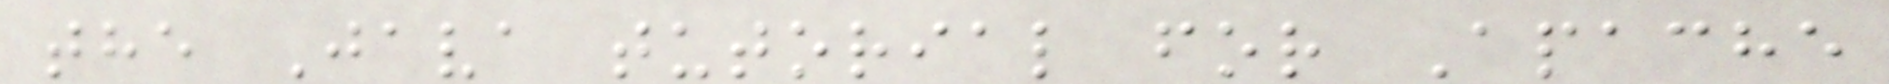the Java tutorial for Apache
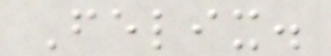Felix.
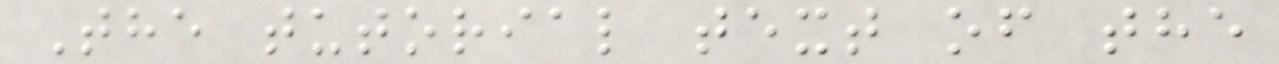The tutorial text of the
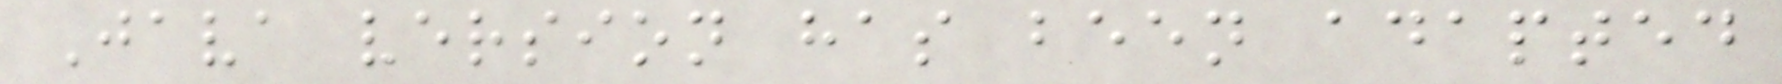Java version has been adapted
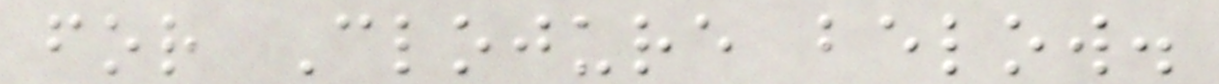for Clojure below.
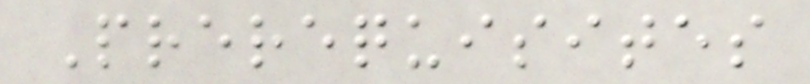Prerequisites
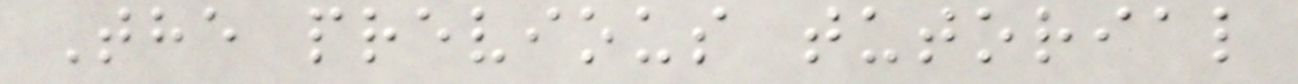The previous tutorial
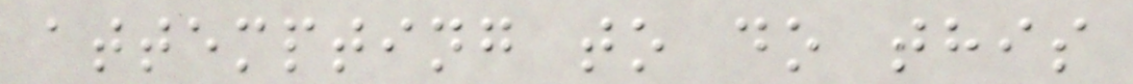attempting to do this
